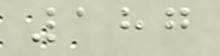187
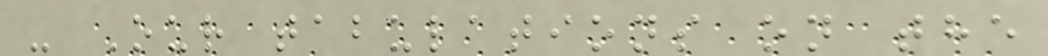- Our tabulations on the
